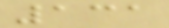131
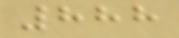888
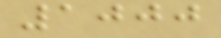1000
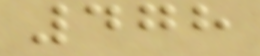478
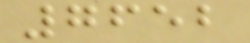7652
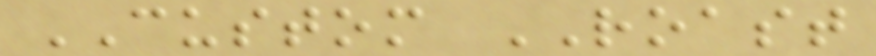CUSTOM ROAST
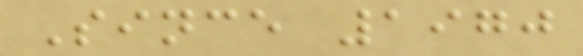Since 1970
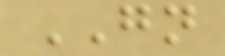GN
